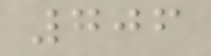706
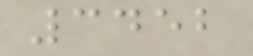3452
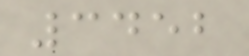3452
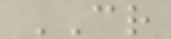CR
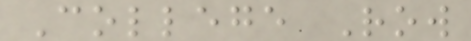College Row
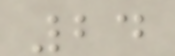24
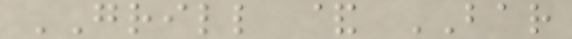GRILL & BAR
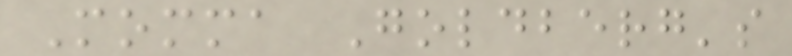Momma Goldberg's
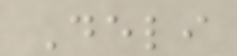Deli
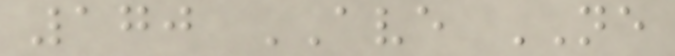170 AVE NE
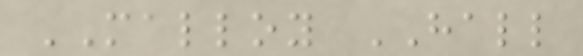MALLOY HALL
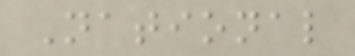National
